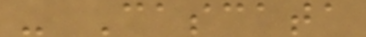- Cascata
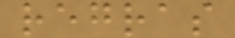regras
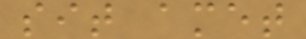sit amet
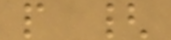p {
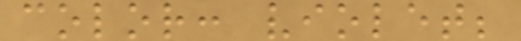color: violet;
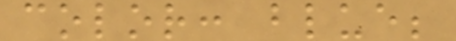color: blue;
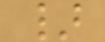}
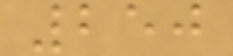250
